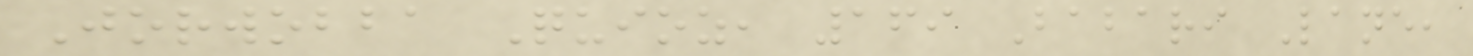Jorwobba Quioz, 169 Babari Lane,
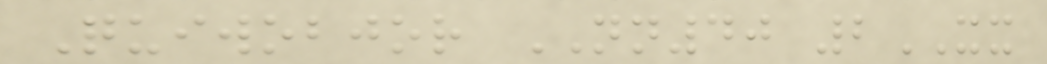Quiwobjor NN40 2XX
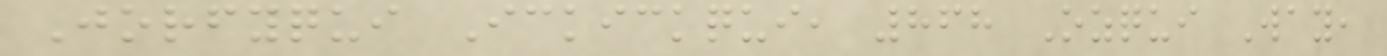Jorfyqui Ickickqui, 868 Ozqui Way,
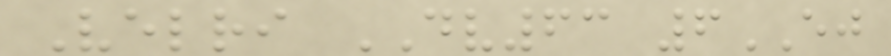Velri DV63 6EJ
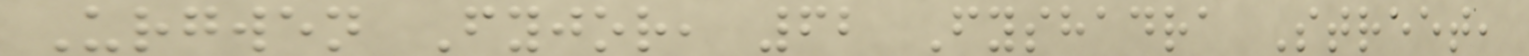Urgwen Fyjor, 62 Fyshadra Street,
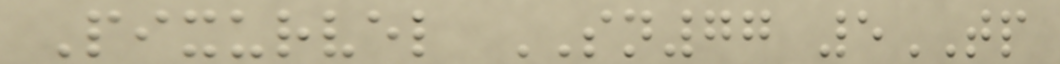Pixurvel SN77 5TP
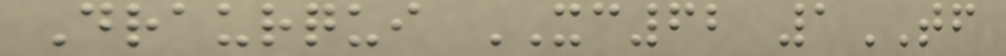Draurqui XC62 1TF
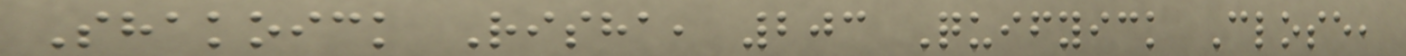Shakoick Risha, 203 Quifyick Close,
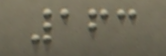163
